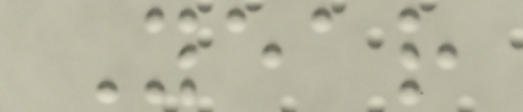Year
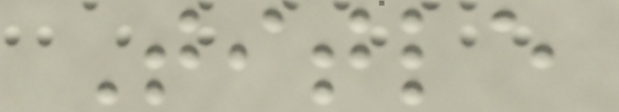Title
